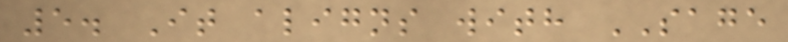5. It aligns with SAGE
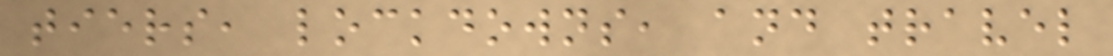tiers, lockdowns, and travel
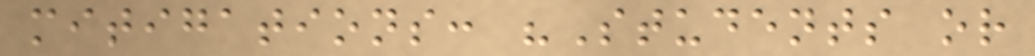mitigations: "Students or
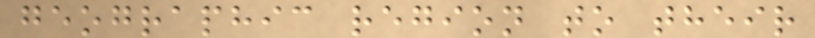geographic region to their
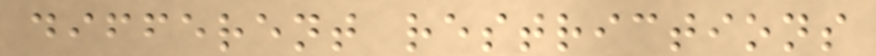different restrictions
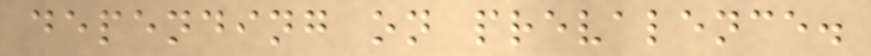depending on prevalence.
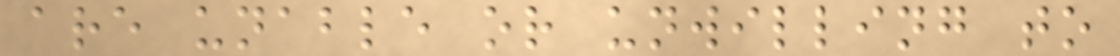are unable or unwilling to
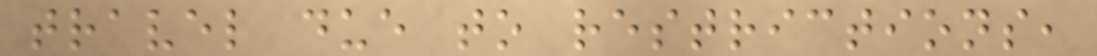travel due to restrictions,
